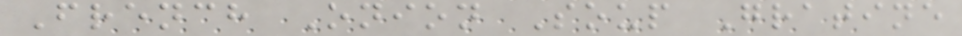French Onion Soup Gratine
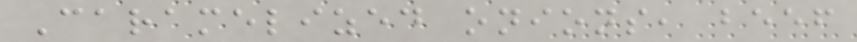Caramelized onions, beef
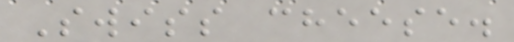Swiss cheese.
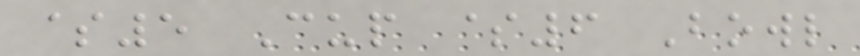$5 Cup $6 Bowl
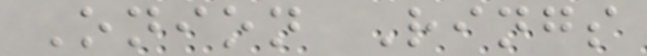Onion Rings
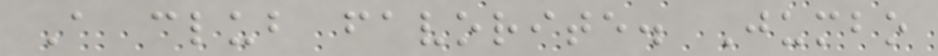A club favorite. Jumbo
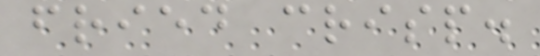fried crisp.
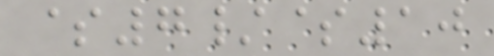$7/$10
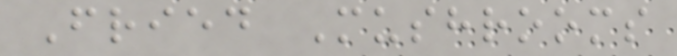Fried Mushrooms
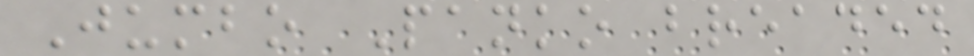Jumbo Panko breaded
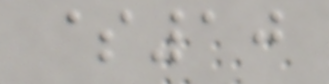$10
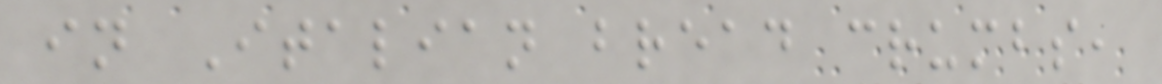in Italian bread crumbs,
